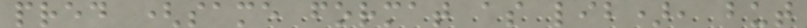pred (same format as lib), but
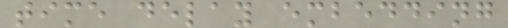time delay embedding
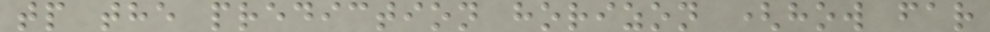tp the prediction horizon (how far
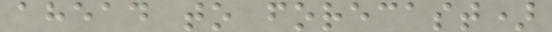ahead to forecast)
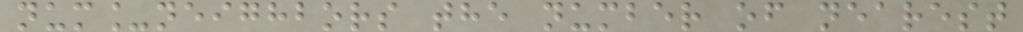num_neighbors the number of nearest
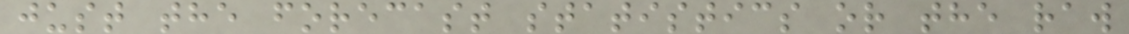just the forecast statistics or the raw
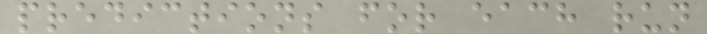predictions for each run
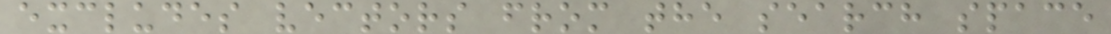excludes vectors from the search space
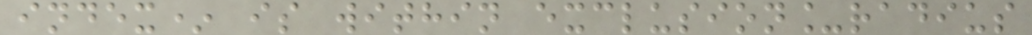index* is within exclusion_radius
